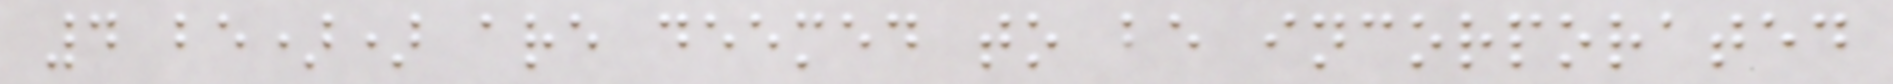4 be)) are deemed to be incorporated
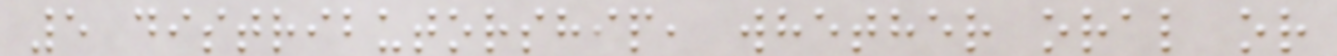5 distributorship, whether oral or
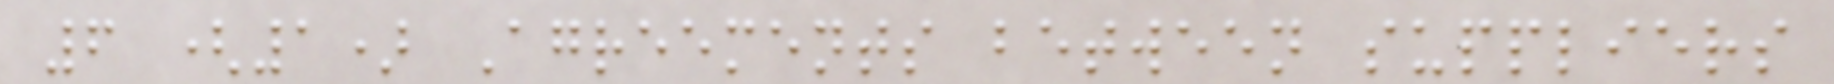6 (1) Agreements between suppliers
